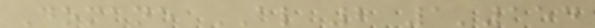Domane AL 2 1'154
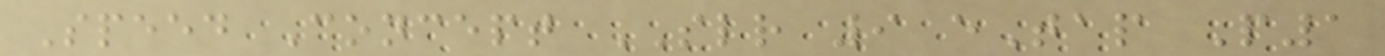Speed Concept SLR 9 eTap P1
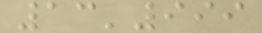13'999
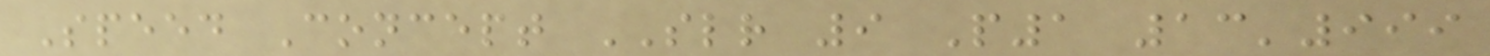Speed Concept SLR 9 P1 13'999
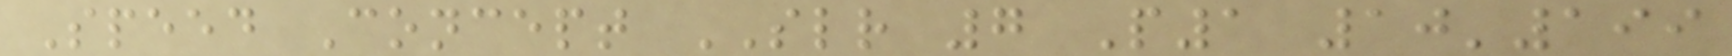Speed Concept SLR 7 P1 10'199
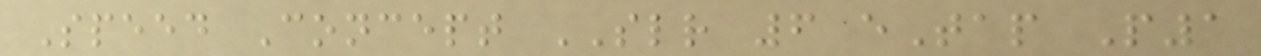Speed Concept SLR 6 eTap P1
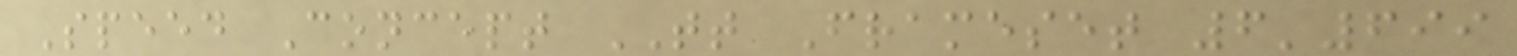Speed Concept TT Frameset 6'699
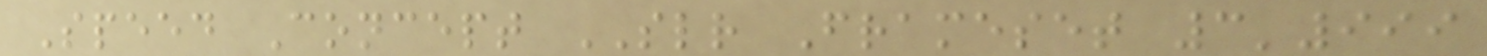Speed Concept SLR Frameset 3'999
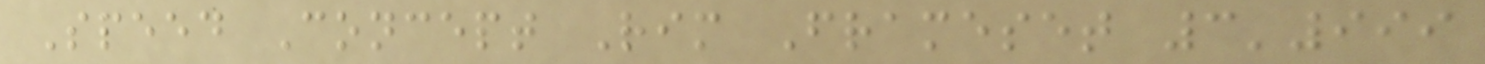Speed Concept Rim Frameset 3'999
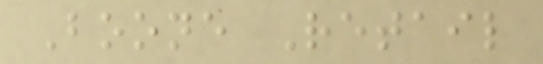Boone Retail
